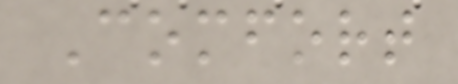Comfort
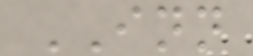INN
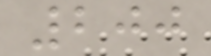200
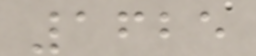1625
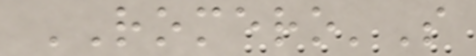ROMERO'S
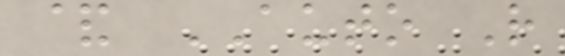& AUTO R
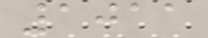1011
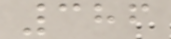386
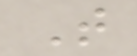T
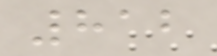812
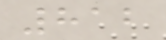812
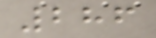286
